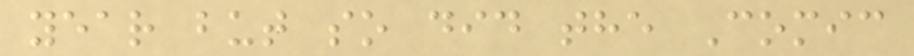year but so did the Comic
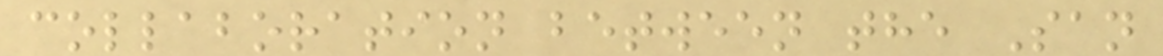collaboration between the San
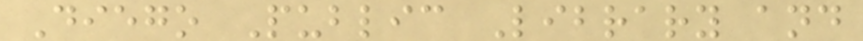Diego Public Library and
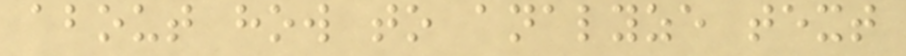about how to analyze text
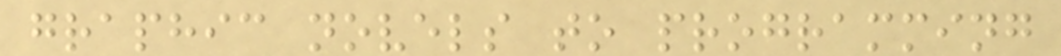graphic novels to programming
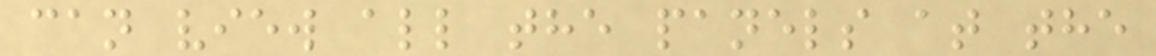can view all the panels at the
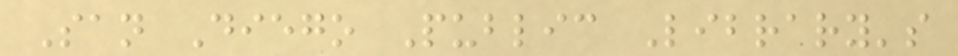San Diego Public Library's
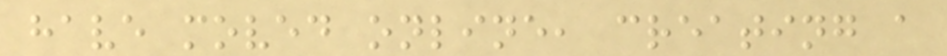have moved online, creating a
